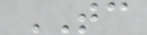TC
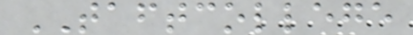TAFTCOLLEGE
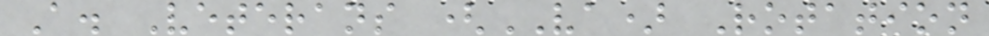A. Veterans (VA) Rotation
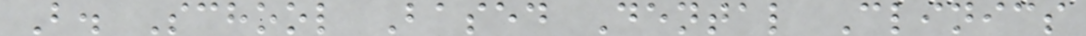B. School Based Dental Clinics
